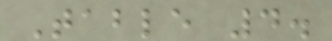Table 4.
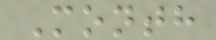Month
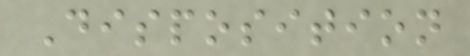Disposition
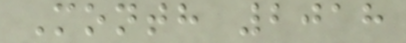Month 2018
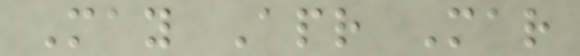May Apr Mar
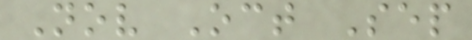Nov Oct Sep
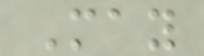May
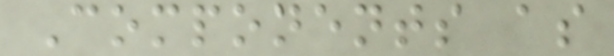Components as
